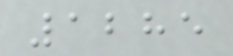1285
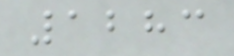1283
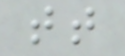tt
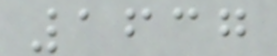1637
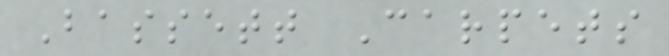Bassett Carpets
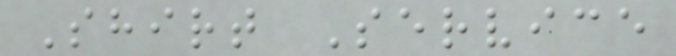Shirt Service
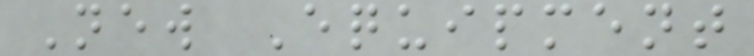New Equipment
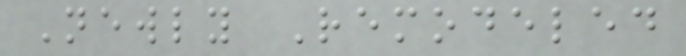Newly Remodeled
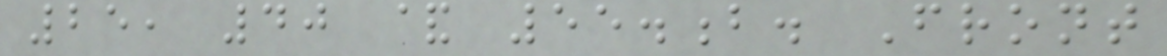25, 40 & 55.b. Front
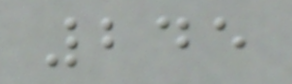245
